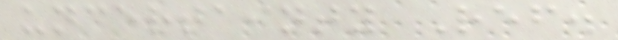uncertainty Ref.
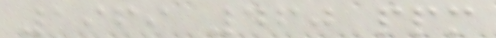1969 460 ppm
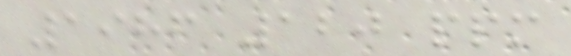1986 120 ppm
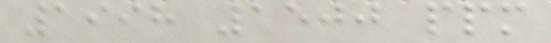1998 1500 ppm
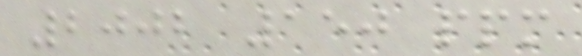2002 150 ppm
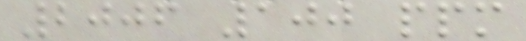2006 100 ppm
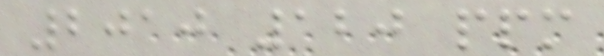2010 120 ppm
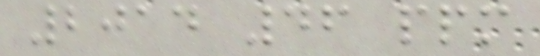2014 46 ppm
